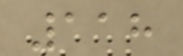118
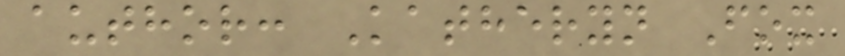author: Katheryn Fox
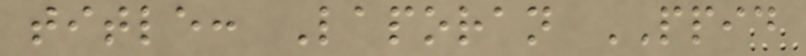title: Laporan PPID
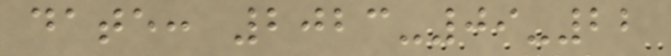date: 2023-09-22
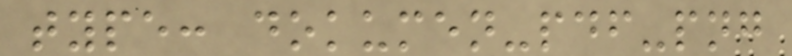type: dokumen-pdf-png
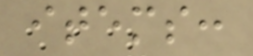items:
